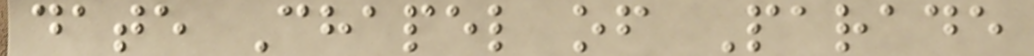date Chapel of Parade
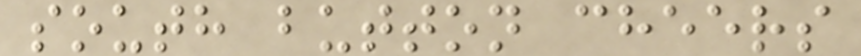south button cheers
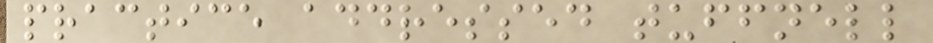practice addressed tuffnell
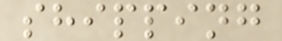shipping
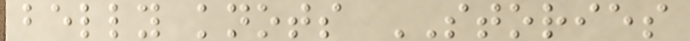belly knots STORIES
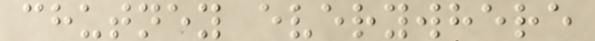chutney everywhere
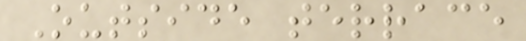Outside terrace
